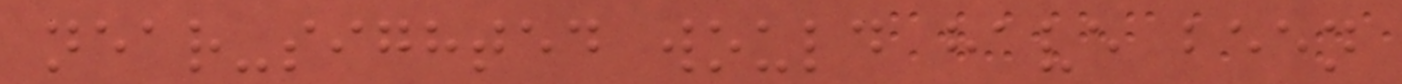near-sighted would have been
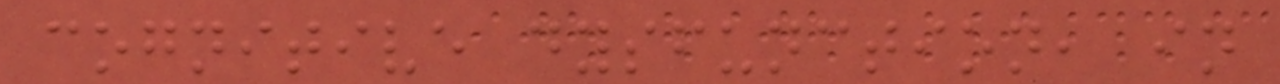cognitive dysfunction, in
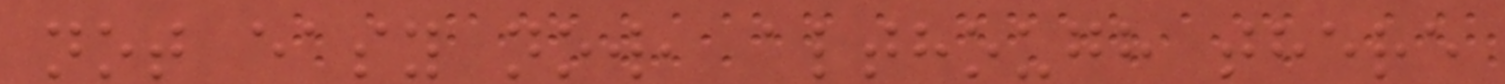not easy now, although there
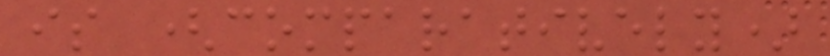is (comparatively)
